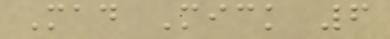Mad Mick 6
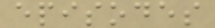episodes
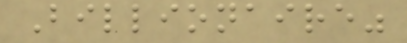Billionaire"
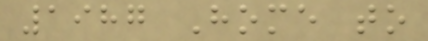1987 Home to
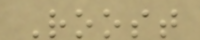Roost
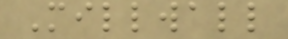Millwall
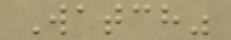Watch"
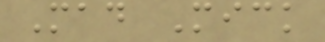Mad Mick
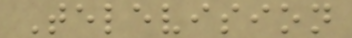Television
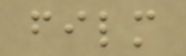film
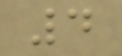4
